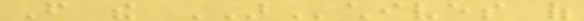From the ARchives of
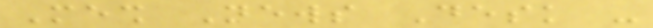Mesh News Desk -
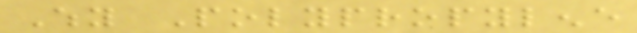Why Polypropylene
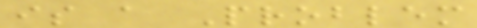is a Problem
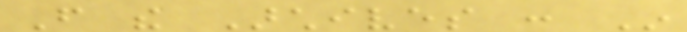From the Archives : In
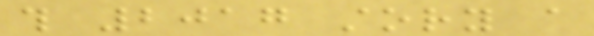this 2017 story a
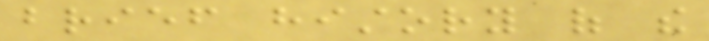brief history of the
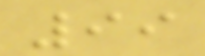99
